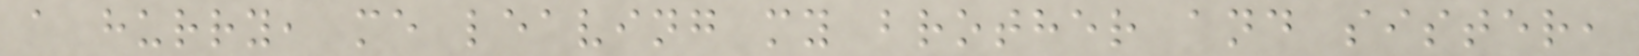a hurry, me leaving my brother and sister,
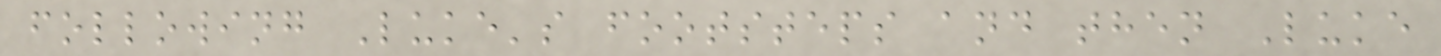following Luke's footsteps and then Luke
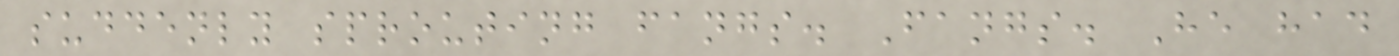suddenly sprouting fangs. Fangs. He had
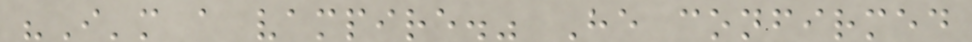"I'm a vampire." He confirmed
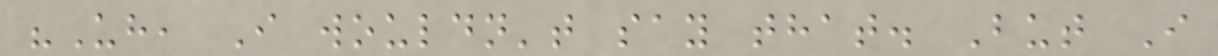"Uh, I wouldn't say that. But I
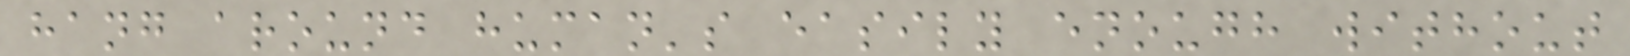hang around human's easily enough without
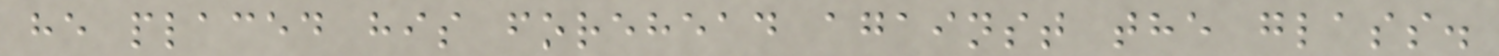he placed his forehead against the glass.
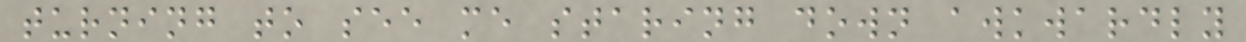turning to see me staring down awkwardly
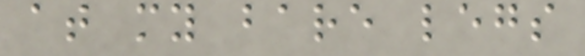at my bare legs
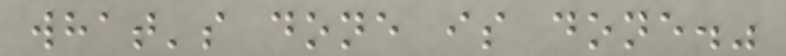what's done is done."
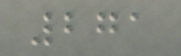271
